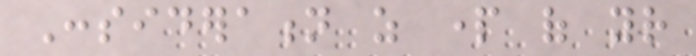Consideration as part of your
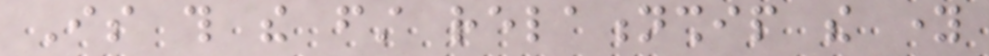Is this the first relationship the young
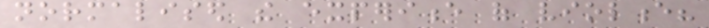normalised the experience of violence?
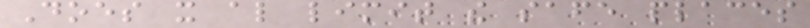Does it also limit the safe places
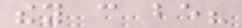they can be?
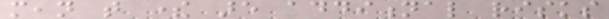mean that there are additional risks
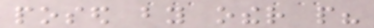posed by other people?
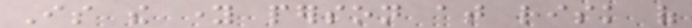Is the young person at risk of
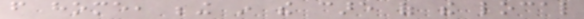from home, being in the care of the local
